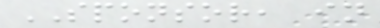SPONSOR, in
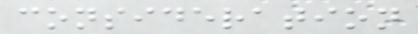consideration
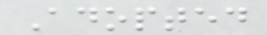Adopted
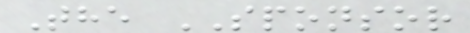The SPONSOR
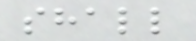shall
